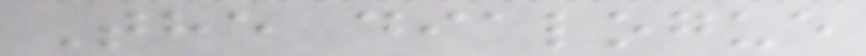The dialogue
